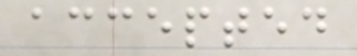accepted
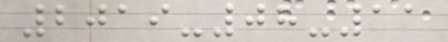2019-08-11
